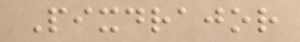Pixdrajor
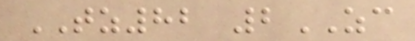TZ82 2ZC
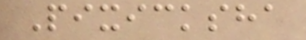Pixicksha
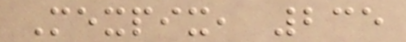Mexpix, 235
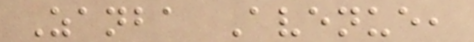Zanba Avenue,
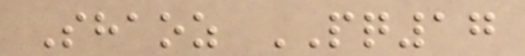Shaoz PQ17
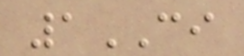1CI
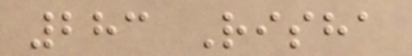283 Risha
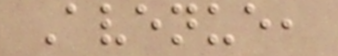Avenue,
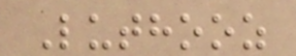Luthooz
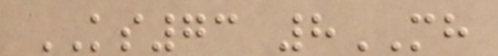KS73 8MH
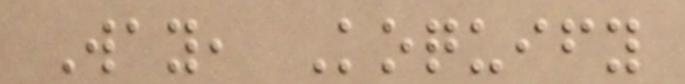Way, Koquify
